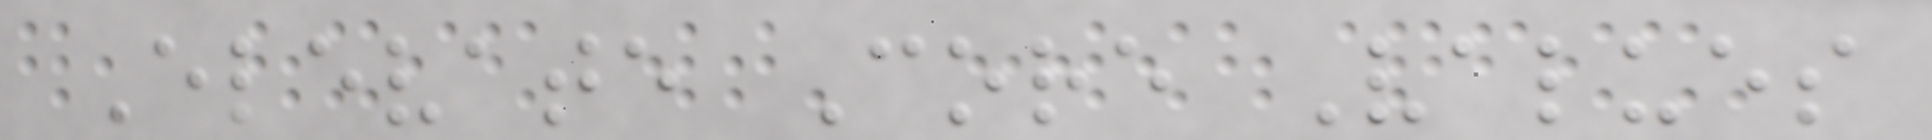Elevate Core Values
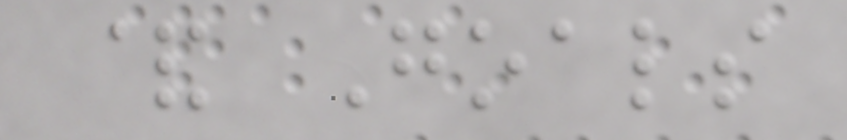& Goals
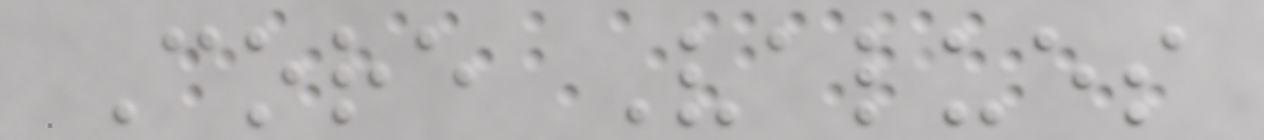Core Values
